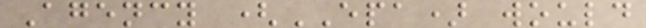Agency (EPA) would
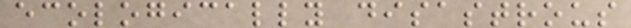ecologically disastrous
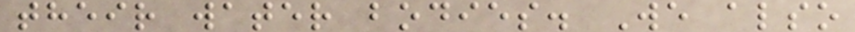their water bodies. We also
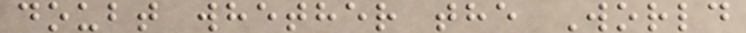doubt whether the World
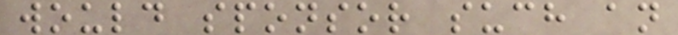would sponsor such an
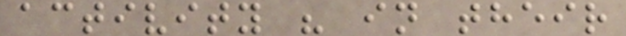activity " in their
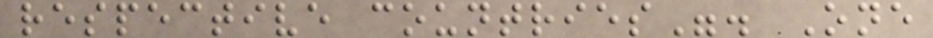respective countries". One
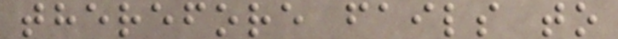therefore fails to
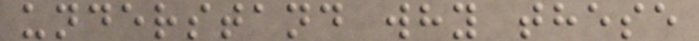understand why these
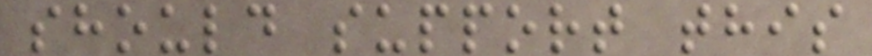should support this
